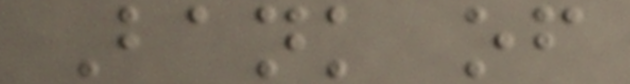Bank of
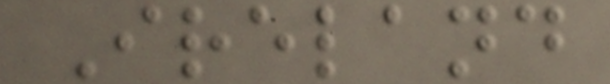Ireland
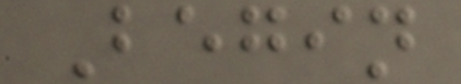Begin
